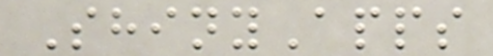ShinyApps
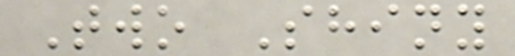Two Shiny
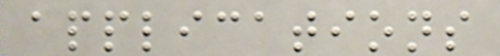applications
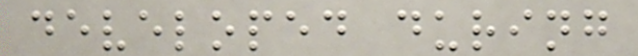developed during
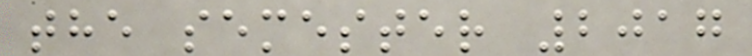the semester 2017
